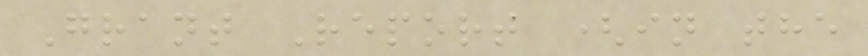Grant Report (in the
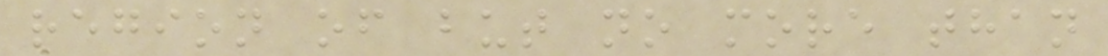region of but no more than
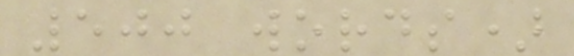500 words)
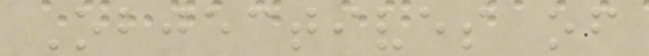Objectives of
